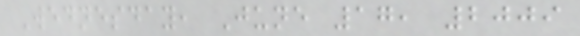Wednesday, June 17, 2009
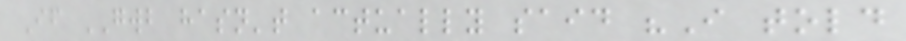If GWB hasn't actually said "I told
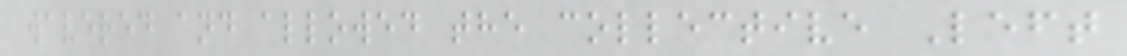wavered and allowed the collective Left
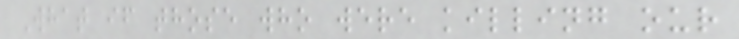What if those who were killing our
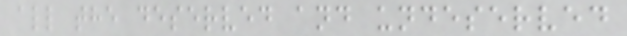all the deserved and undeserved
